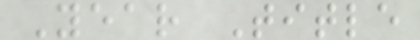Year Title
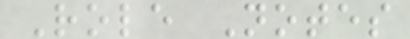Role Notes
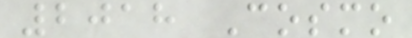2018 Cosmo
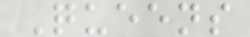Queens
